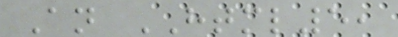An HTML5,
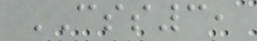CSS3,
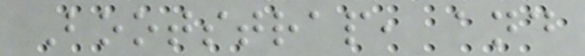Bootstrap, and
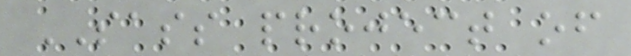SASS project of
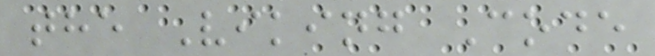the Viking Code
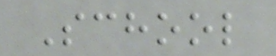School
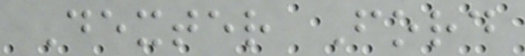Dexter Ford
